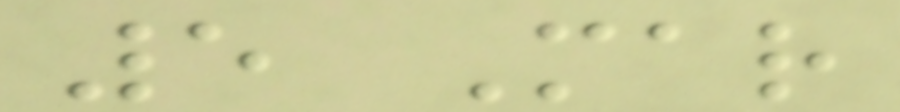5 Mar
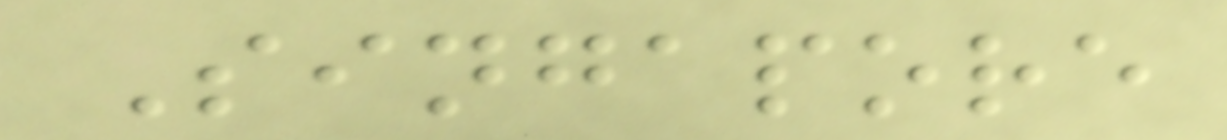Singapore
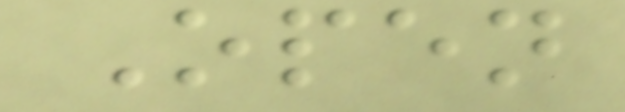Open
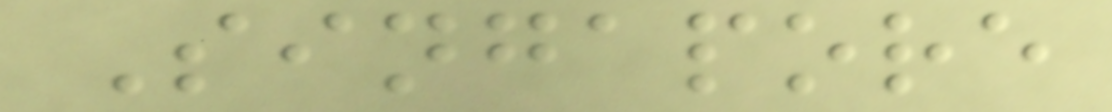Singapore
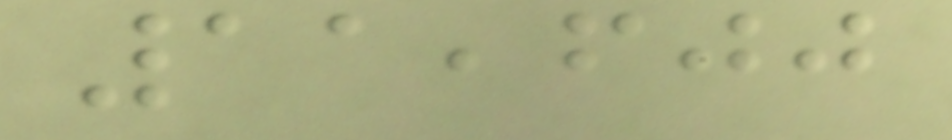11,600
